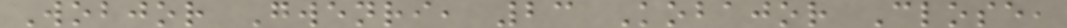Wobjor Gwenri, 23 Kobajor Close,
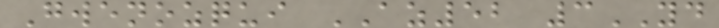Gwenozqui AZ52 3YD
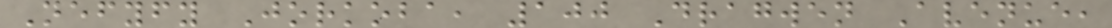Nefyfy Jorkoba, 100 Dragwen Avenue,
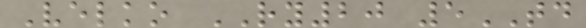Velko RY20 5TD
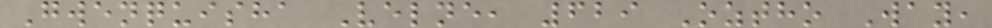Gwenquisha Velne, 629 Oztho Way,
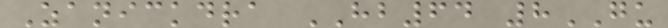Zanickdra HB64 8GU
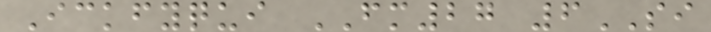Ickfyqui FM27 6SI
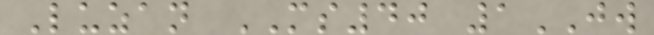Luzan MS40 1JW
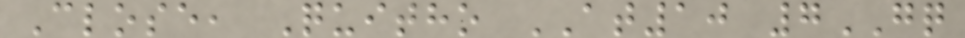Close, Quitho AT10 7GQ
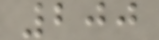200
